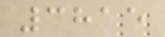3815
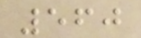560
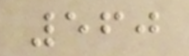560
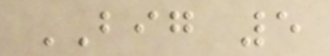BIG 5
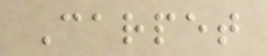Carpet
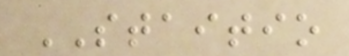STAITIO
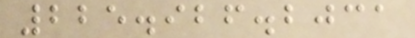225.926.2031
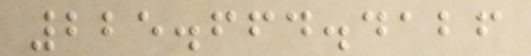225.664.4126
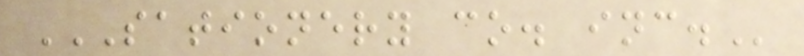SATIONERY CO. INC.
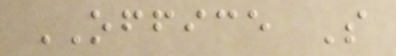OFFICE S
